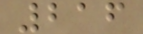216
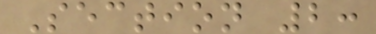Section 2:
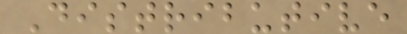Distributive
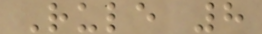Rule 8
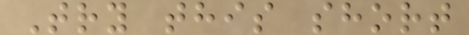Try this short
